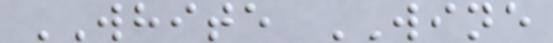WHITE WINE
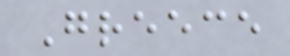Greece
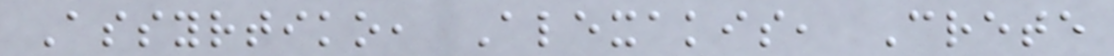Assyrtiko, Alexakis, Crete
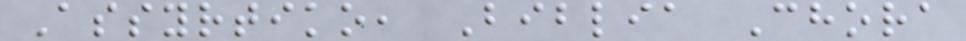Assyrtiko, Biblia Chora
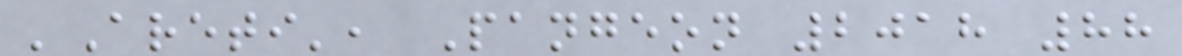'Areti', Pangeon 2018 88
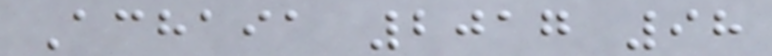Achaia 2017 98
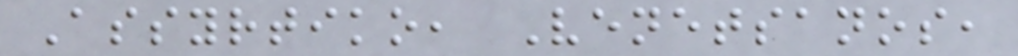Assyrtiko, Venetsanos,
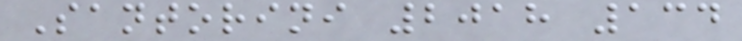Santorini 2018 134
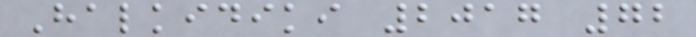Halkidiki 2017 72
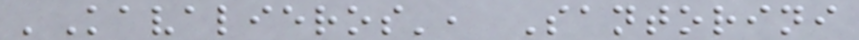'Kavalieros', Santorini
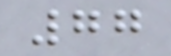77
